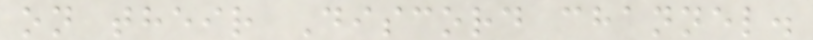on their Discord channel.
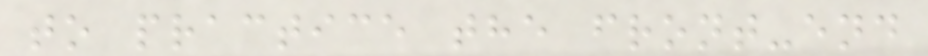to practice the front-end
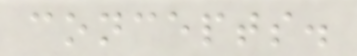concepts.
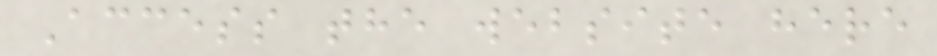Access the website here
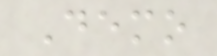Demo
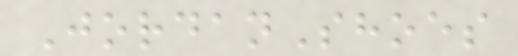JordanShoes
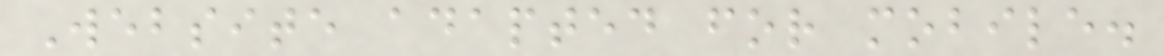Website adapted for mobile.
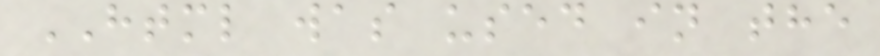HTML was used in the
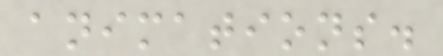animations.
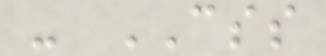- CSS
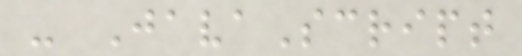- JavaScript
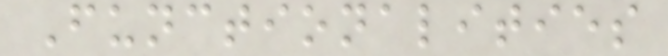Functionalities
